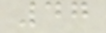47
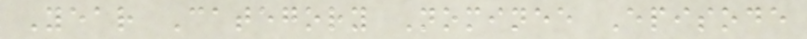Year Category Nominee Episode
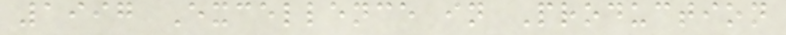1997 Excellence in Production
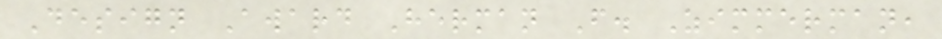Design Award Herman F. Zimmerman,
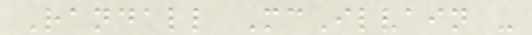Randall McIlvain -
